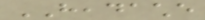HEADACHE
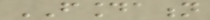FOUNDATION
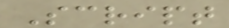Script
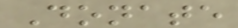Donate
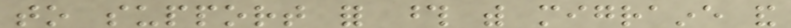to support for those with migraine and
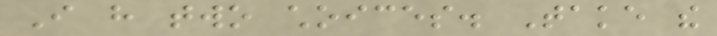I have two choices. Take the
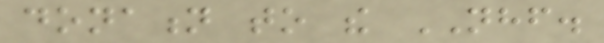donation to the NHF.
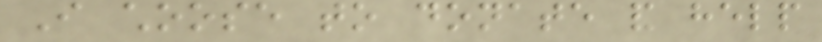I choose to donate and help
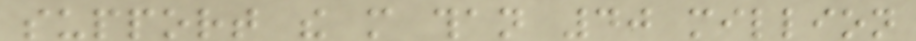support the more than 40 million
